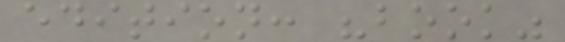edition: "book"
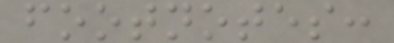footnotes:
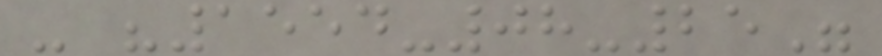- "1554-08-25"
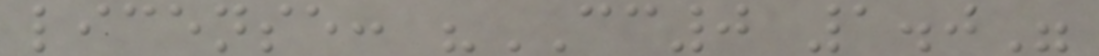license: "CC0 1.0"
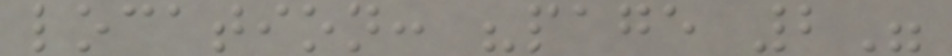location: "page 2"
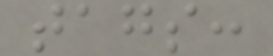tags:
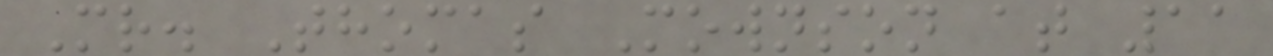Mr. Thomas Mownson at 11
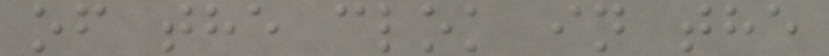of the clok in the
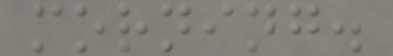morning.
